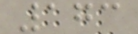173
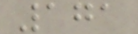171
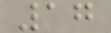17
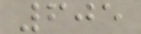605
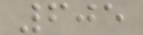605
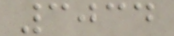3034
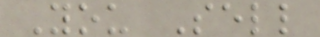You Sell
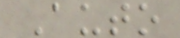Auto
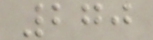270
